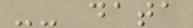-- data
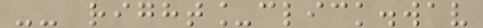-- right_click.wav
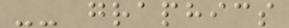-- graphics
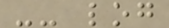-- log
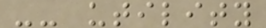-- utility
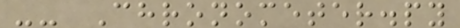-- Chronometer.py
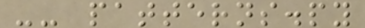-- patterns.py
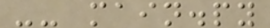-- main.py
